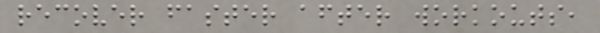recover faster after workouts,
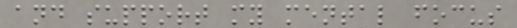and support my mental focus
